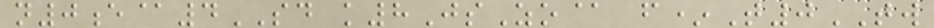n0e@4SD k8JsZo@ f*T0TW
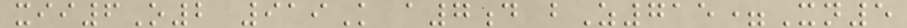xii6O2 919K a7d bZ715=Xn5
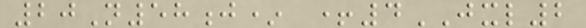20N58j* +4JXL2
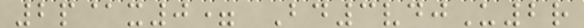2p@x0= Bd3vdjU2r
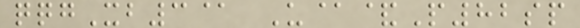qqgXb3@ U@&P82sp
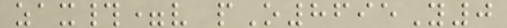zax#=v pO8695Y0
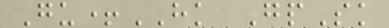Gu+HK GpSk
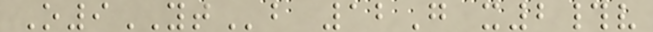O9YTb 12G x2#v
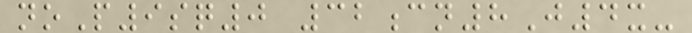noP9sq0 32cn8J4x-
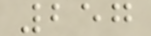257
